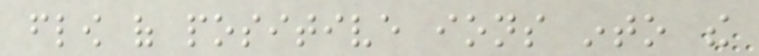flow of positive ions into the
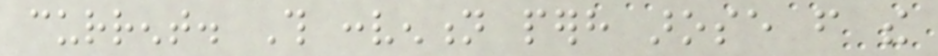current. This convention perhaps arose from the
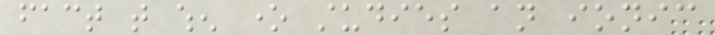fact that when one studies an ionic
